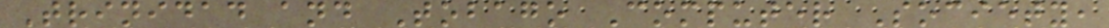Trinidad and Tobago Computer Society,
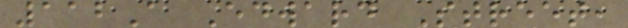112A Edward Street,
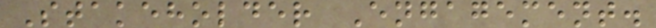Stakeholder Engagement.
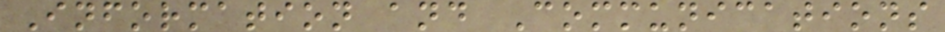Information and Communications
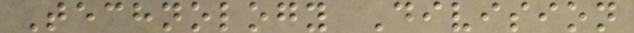Technology Division
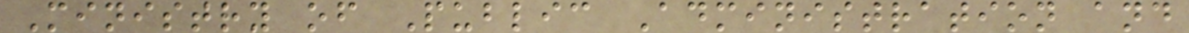Ministry of Public Administration and
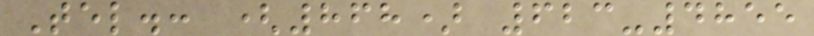Tel.: (868) 623-4855
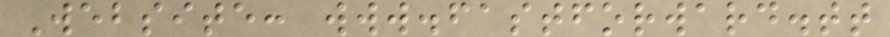Website: www.fastforward.tt
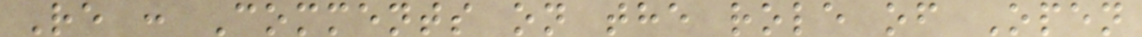Re : Comments on the role of Open
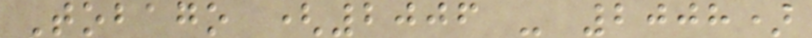Tobago (2006 - 2008)
